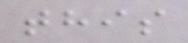this
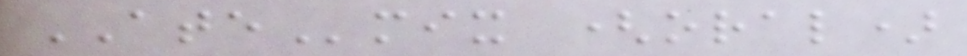ATEmix (oral)
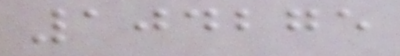104275
